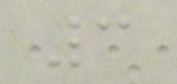3
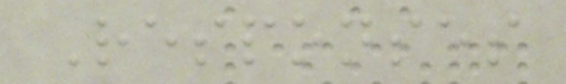Responses
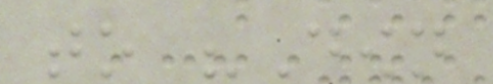to "Down
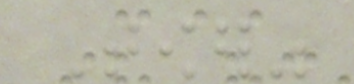Tower"
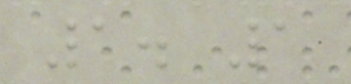1. 1
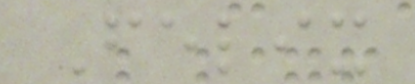Felix
